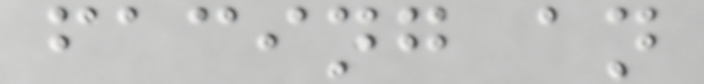facing an
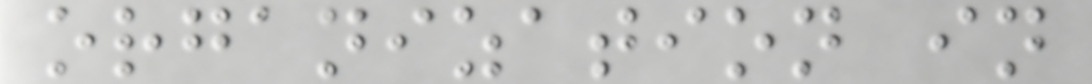organization in
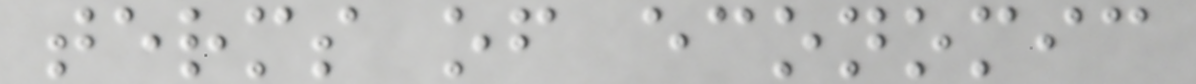terms of economic
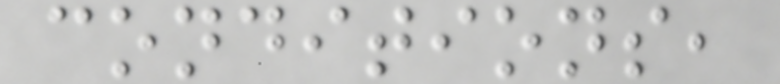conditions,
